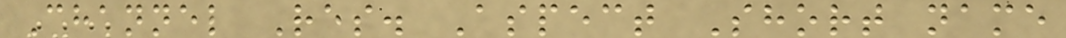Channel Res. Aspect Short name
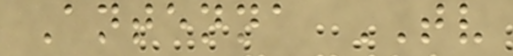Antenna TV
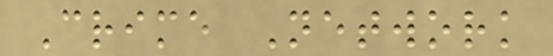Crime Network
